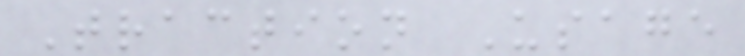Traction Usage
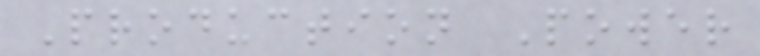Production Power
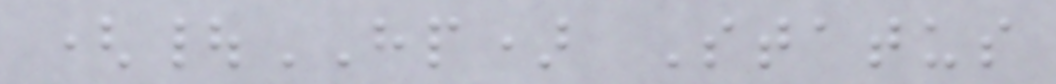(|HP) Status
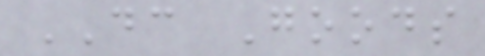DC Goods
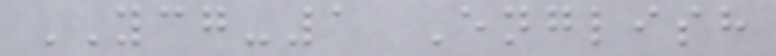YCG-1 English
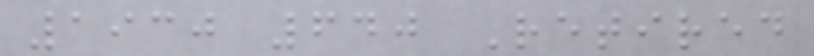1930 640 Retired
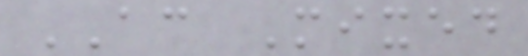AC Mixed
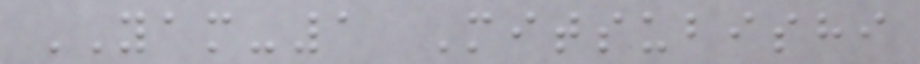YAM-1 Mitsubishi
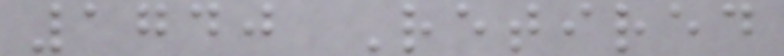1740 Retired
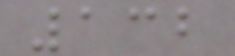132
